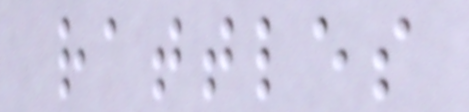rattles
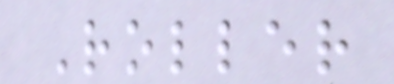Roller
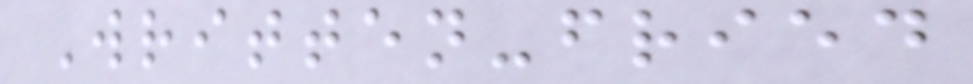Written-fried
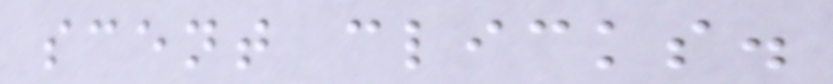scent clicks.
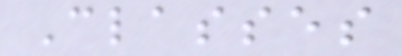Classes
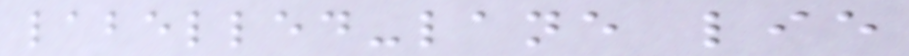labelled-lane lie
